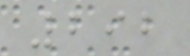292
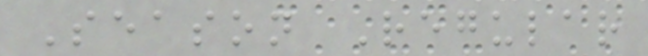Season Regular
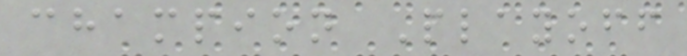champion Playoff
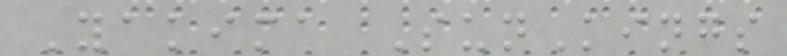Yakima SunKings
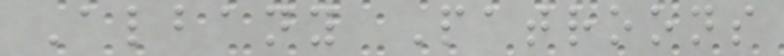Albany Patroons
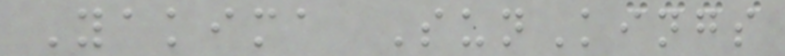Yakima SunKings
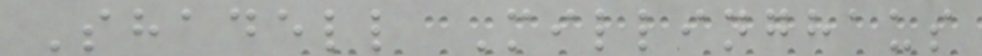Shadell Millinghaus
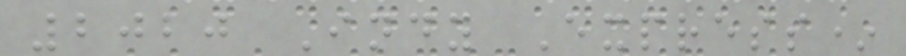2020 Indy Express*
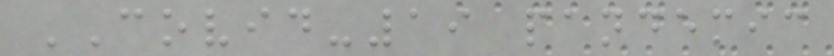COVID-19 pandemic
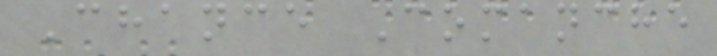Chance Comanche
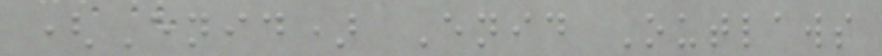(Enid) Enid Outlaws
